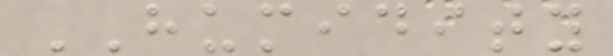HUMIDITY
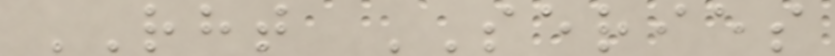RHT SERIES
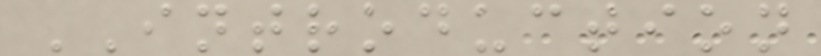INTRODUCTION
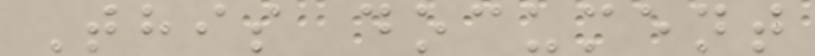This document
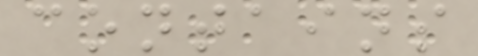contains
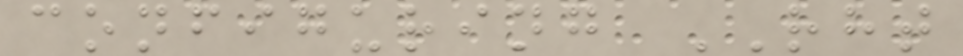configuring RHT
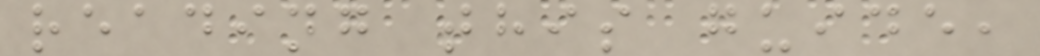reading this guide,
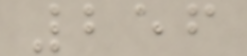256
